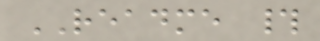README #
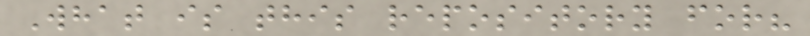What is this repository for?
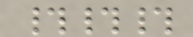###
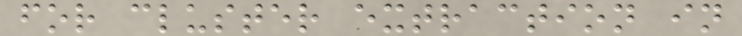for cluster extraction in
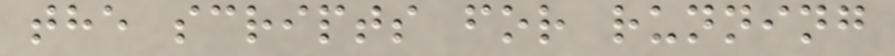the scripts for running
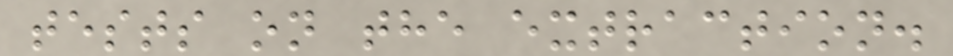tests on the extraction.
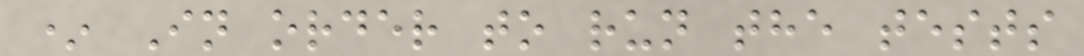* In order to run the tests
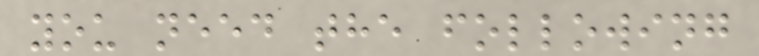you need the following
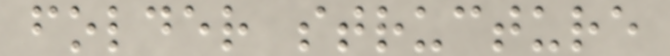folder structure
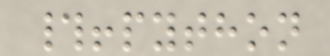#!python
